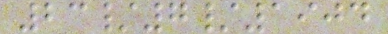23/7/1904
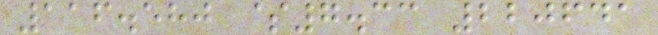116.580 $7.33 220641
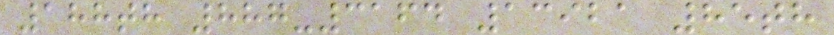188th 887-3164 13921 85th
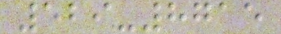529-8715
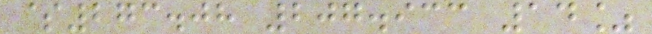$273.08 207.933 14%
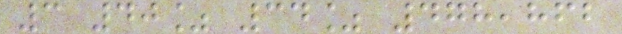3 40% 34% 478,862
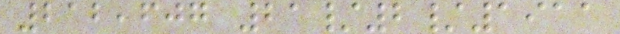212,607 21/2/1911
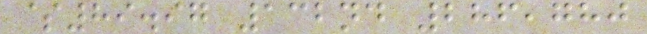$89.97 132nd 286,780
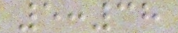5:38
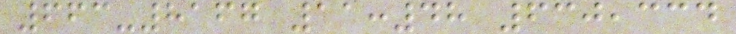663-8167 11:48 630,334
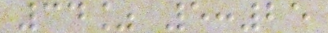34% 5:25
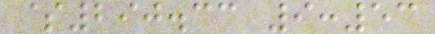$290.33 9:53
